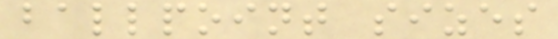ballpoint sizes
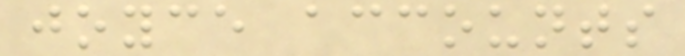joyce accounts
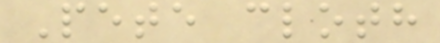Pete cloth
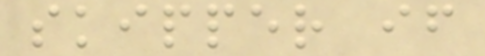skipper if
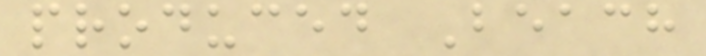produced Beach
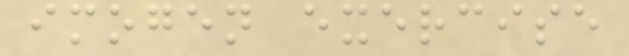imogen exercise
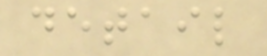detail
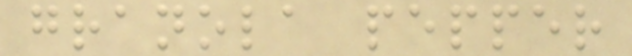granola pepper
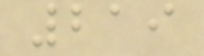219
